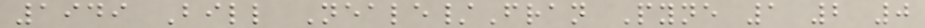1949 Bill Neale/Fran Pyne 1 2 0
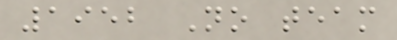1952 No team
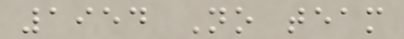1954 No team
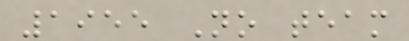1955 No team
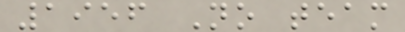1956 No team
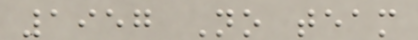1957 No team
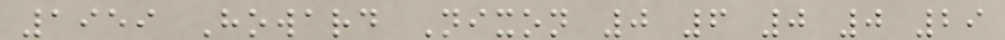1959 Howard Nixon 0 6 0 0 29
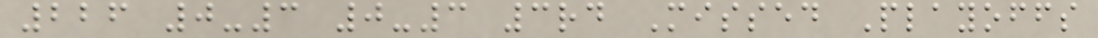226 0-3 0-3 3rd Missed Playoffs
